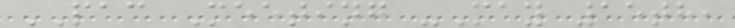PAC Meeting -May 15th,
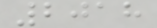2018
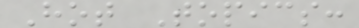Hot Topics:
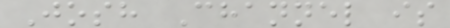Josh Channel is
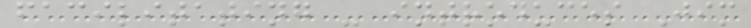facilitating - introduces Jim
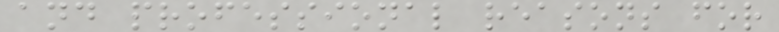and professional reasons for
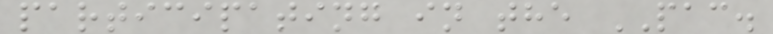participating in the PAC.
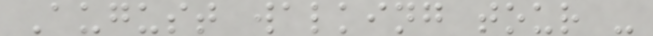August walking tour -
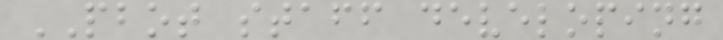PBOT staff developing
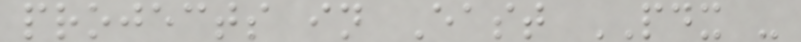projects in East PDX -
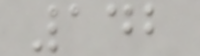142
